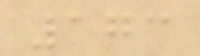173
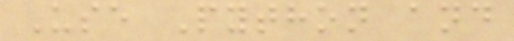Use Python and
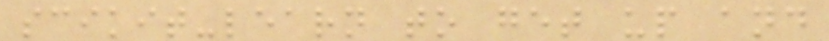scikit-learn to get up and
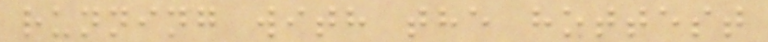running with the hottest
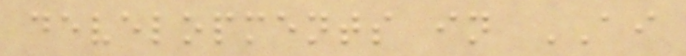developments in AI
